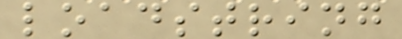loadstring
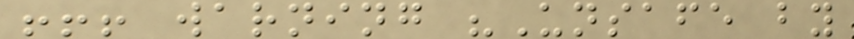!!! warning "Unsafe by
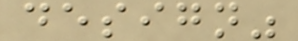design"
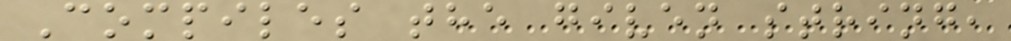Compiles the given string,
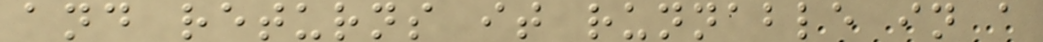and returns it runnable in a
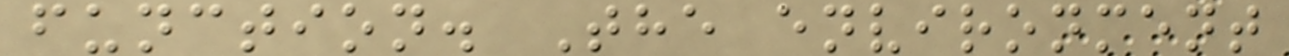function. The environment
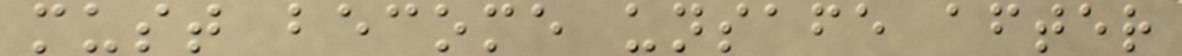must become unsafe after
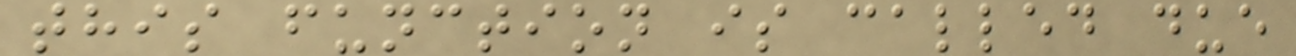this function is called due
